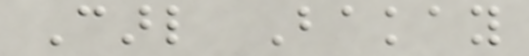Carl Bakay
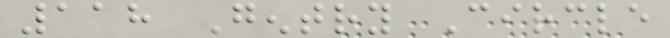118 Gentry Circle
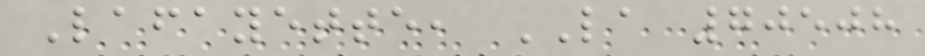Lafayette, LA 70508
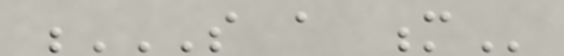S A M
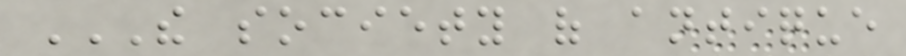THE SOCIETY OF ANTIQUE
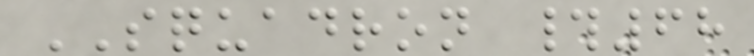SQUADRON #68
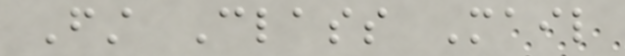First Class Mail
